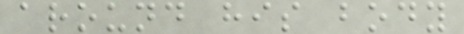around his body
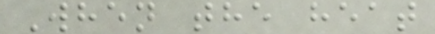When the heat
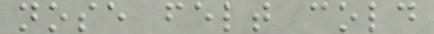nose felt cold
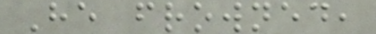He frowned,
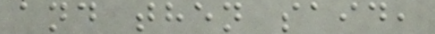and then said,
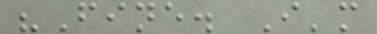"Fine. I'm
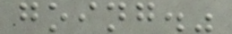going."
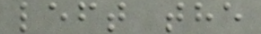left the
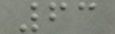63
